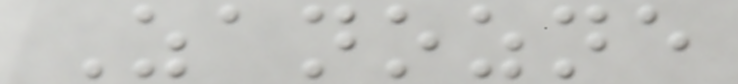Zanozne
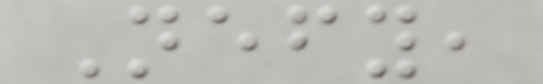Nefy,
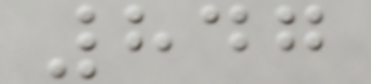847
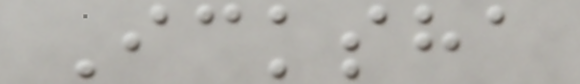Icksha
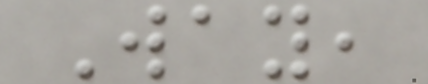Way,
